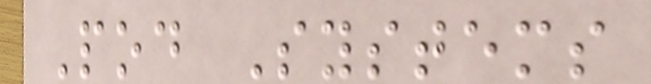Pod Systems
